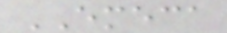EMECA
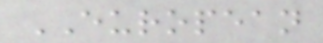EUROPEAN
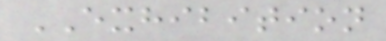EXHIBITION
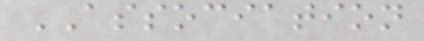ASSOCIATION
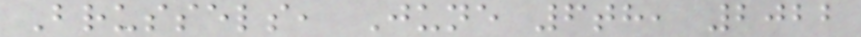Brussels, June 6th, 2022
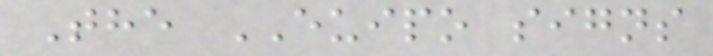The EUIPO signs
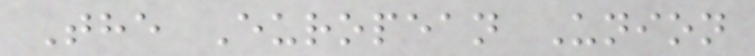The European Union
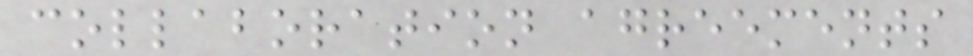collaboration agreements
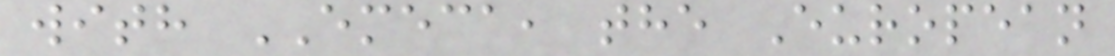with EMECA, the European
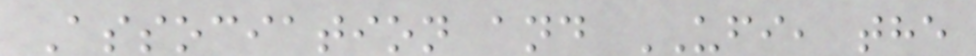Association and UFI, the
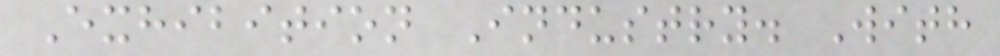Exhibition Industry. With
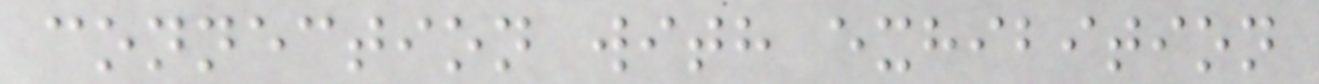connection with exhibition
